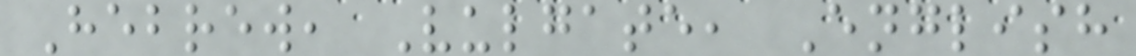Hebrew, Vulgate, English
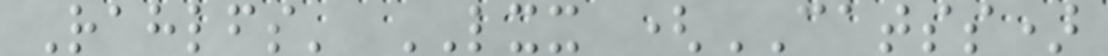Rahlfs' LXX (CATSS)
